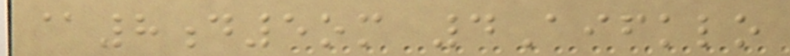@8d5om 4Aifklo
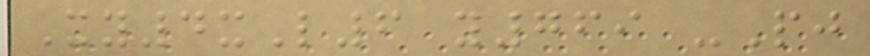Xy4xL6 y769 -Pj
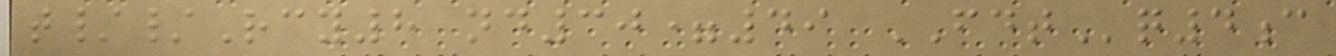t//Rcy8 nd30=49 FDTq4c
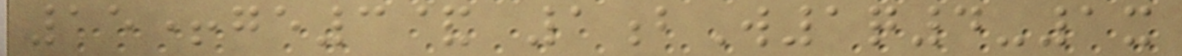15+ge3& 1bW1q4-1x
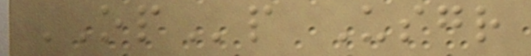OPp Usgr
